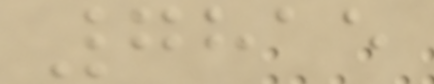7815
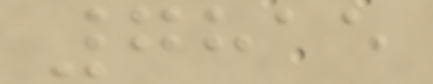7815
